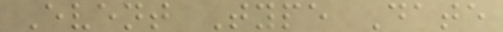Event Type Date
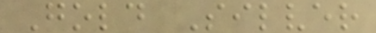Gold Silver
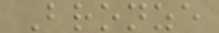Bronze
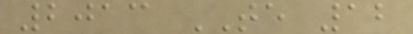2013 TE 12
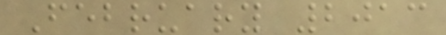February 2013
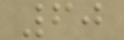60
